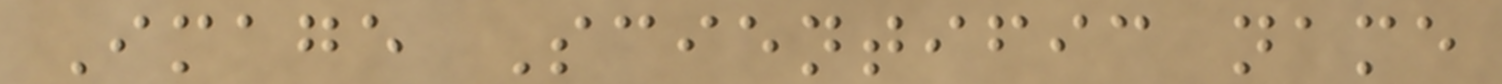Image Scientific name
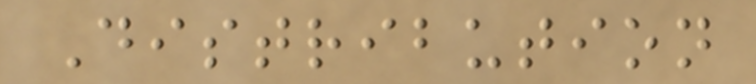Distribution
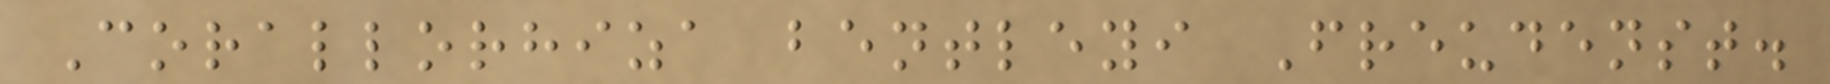Corallorhiza bentleyi Freudenst.
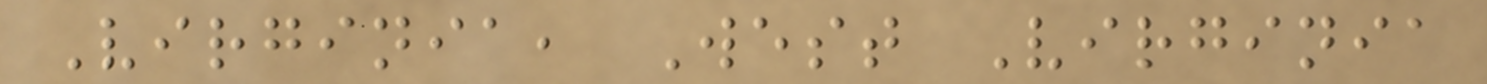Virginia, West Virginia
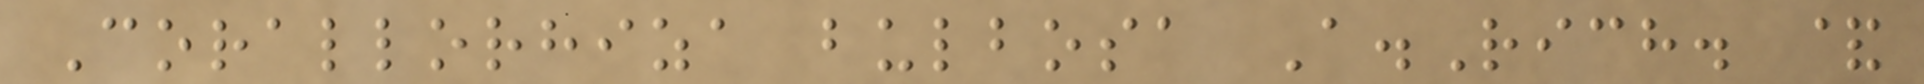Corallorhiza bulbosa A.Rich. &
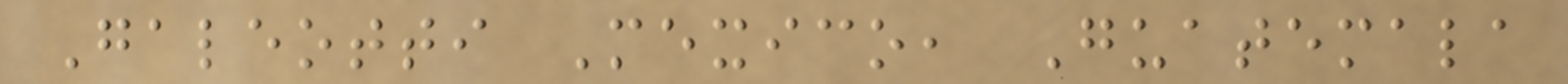Galeotti Mexico, Guatemala
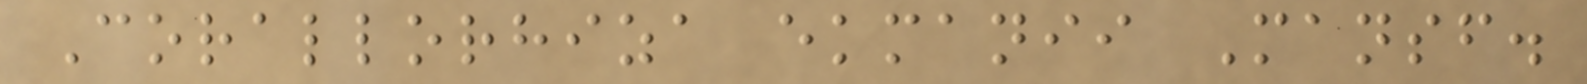Corallorhiza ekmanii Mansf.
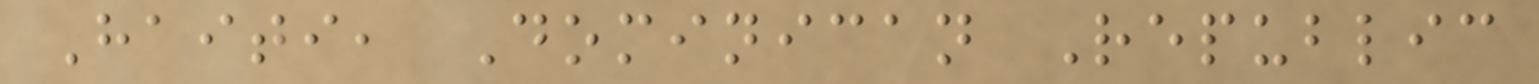Haiti, Dominican Republic
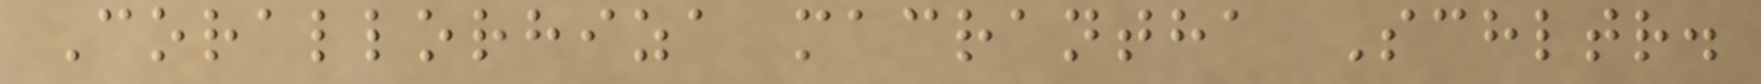Corallorhiza macrantha Schltr.
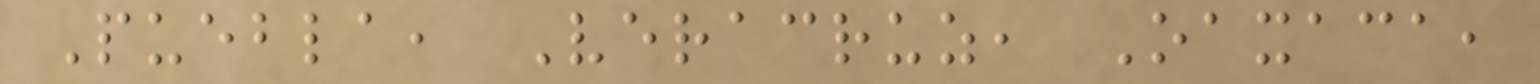Puebla, Veracruz, Oaxaca,
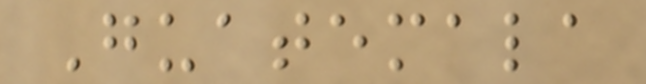Guatemala
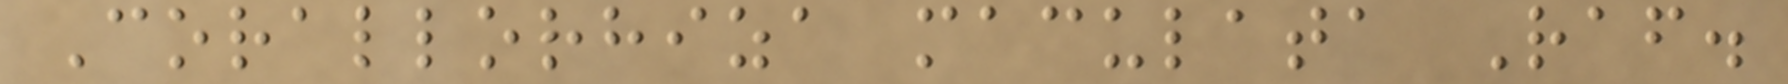Corallorhiza maculata Raf.
